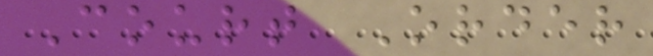Court Order
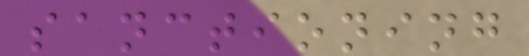sanctioning
